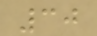30
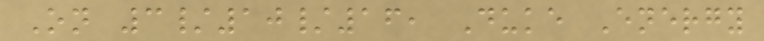On 3/10/16, Duke Energy
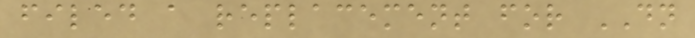filed a replacement for DN
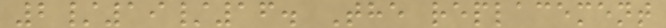2/19/16. The replacement
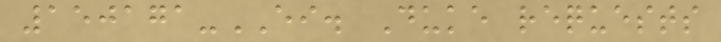150171-EI. Duke requests
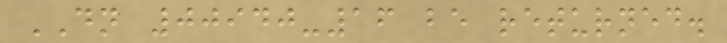DN 00940-16 be returned.
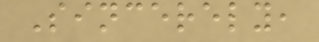Sincerely,
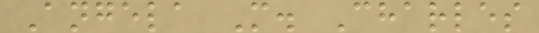Angela M. Charles
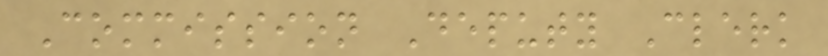Commission Deputy Clerk
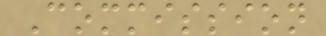Commission
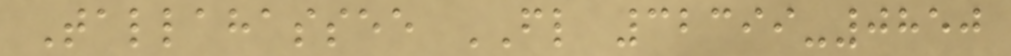Tallahassee FL 32399-0850
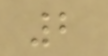2
